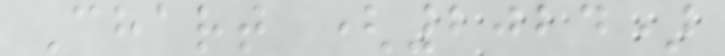Chart (2024)
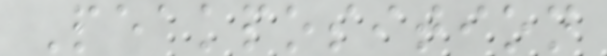Peakposition
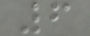6
